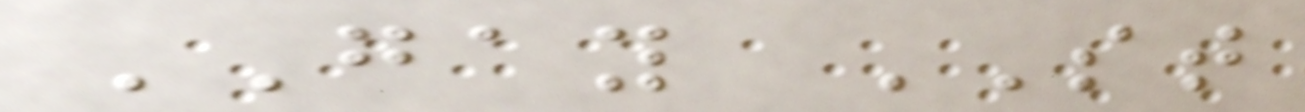GAY ST
